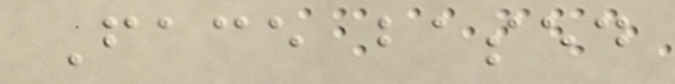Face based
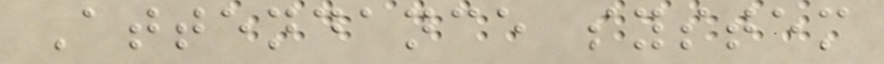Attendance system
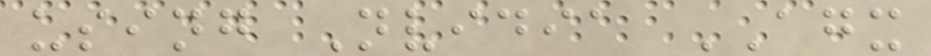using Nvidia AGX
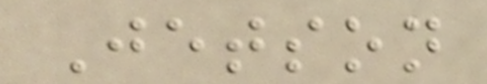Jetson
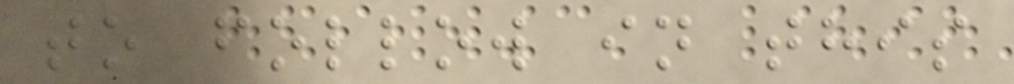to follow in this
